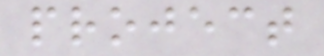project
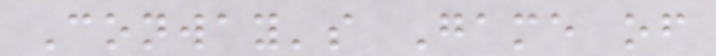Conway's Game of
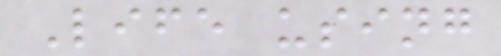Life using
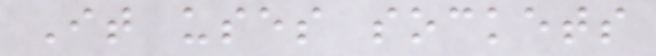It uses sockets
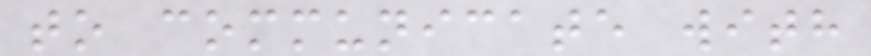to communicate with
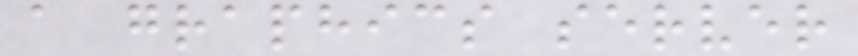a graphics server
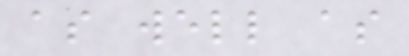as well as
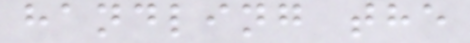handling the
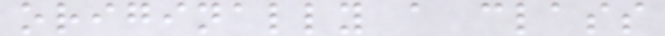originally a class
